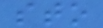sto
